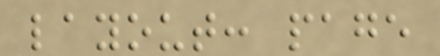layout: page
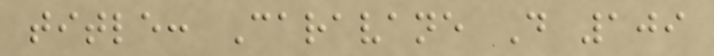title: Caravane D 109
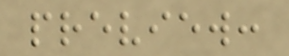preview:
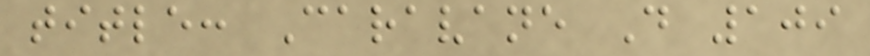title: Caravane D 109
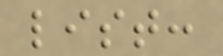list:
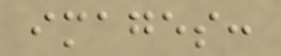images:
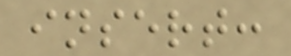insert:
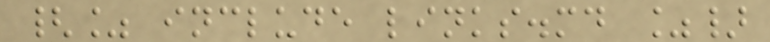{% include links.md %}
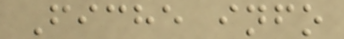Fiche info
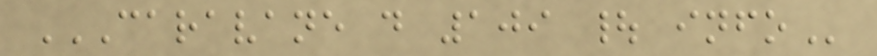CARAVANE D 109 | INFO
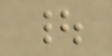|
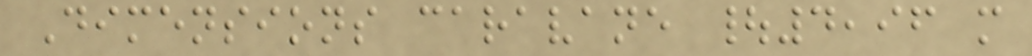Dimensions caravane |4,96 m
